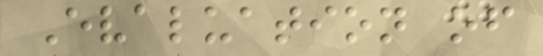Evaluation of
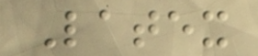Latex
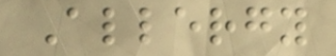Allergy
